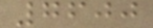7600
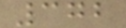372
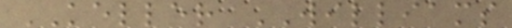KELLER WILLIAMS
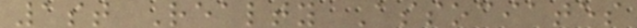1st Realty Associates
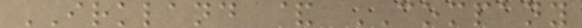IRKLAND & COMPANY
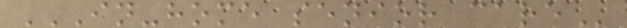IN-HOME SENIOR CARE
